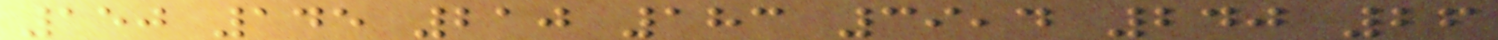150 145 210 183 39,4 240 26
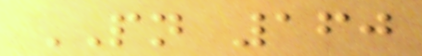PN 160
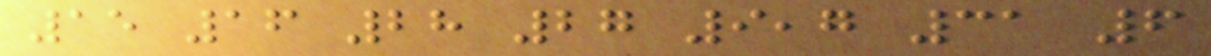15 16 28 27 9,7 31 6
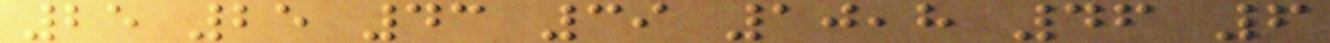25 25 43 39 10,8 46 6
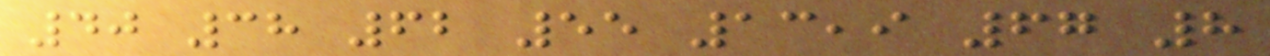40 38 62 55 13,9 67 8
